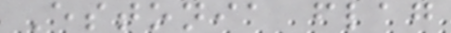Estonia flag
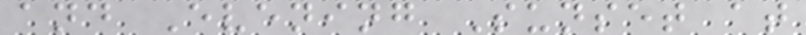and Evening Sunset at
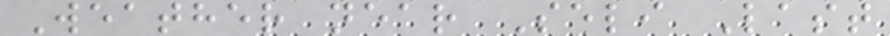Weather near Seli Last
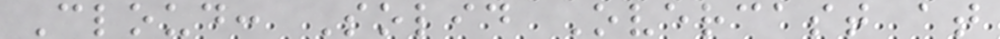Cloud: Solid Overcast at
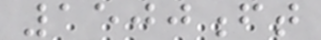1500ft
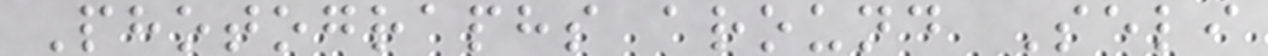Photographs around Seli
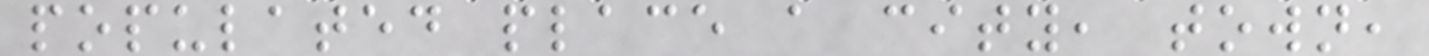populated place a city, town,
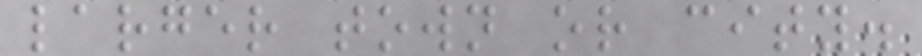larger town or city.
